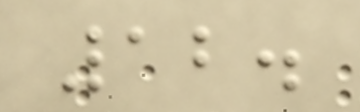12.
